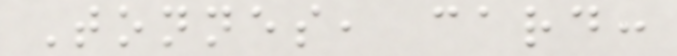Tonnes, card:
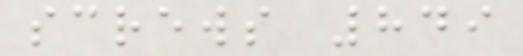screws 849
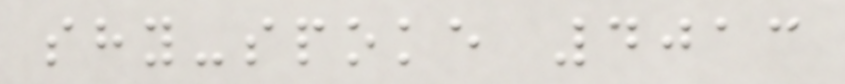shy-spoke 4013
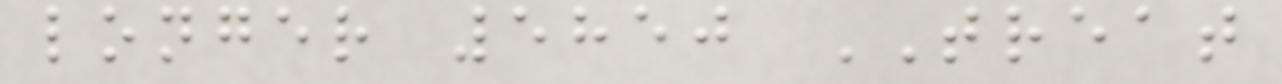longer 5850 TREAT
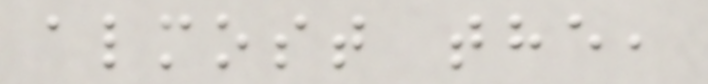almost the,
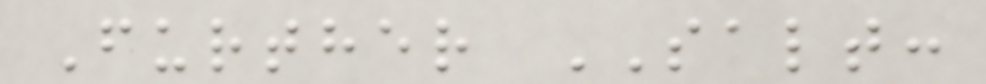Further SALT:
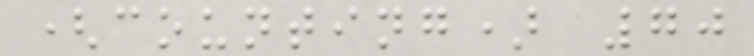(counting) 70
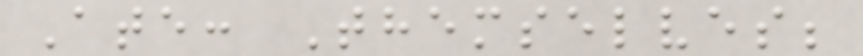Ate: Themselves;
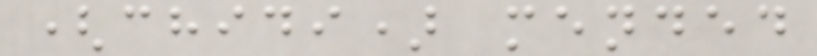(chidi) mended
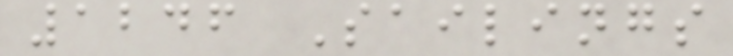1246 Sailings
